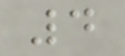4
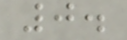0.
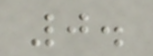0.
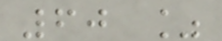60 %
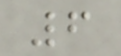6
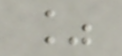%
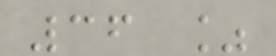36 %
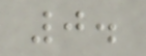0.
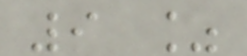9 %
